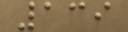139
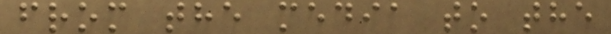from the media to the
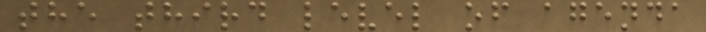the third level of agenda
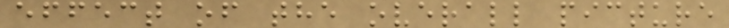effect of the overall picture
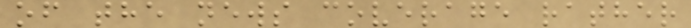of the news coverage rather
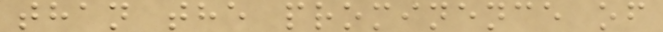than the prominence of
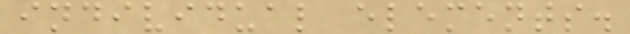individual elements.
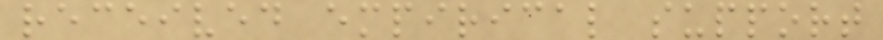received empirical support
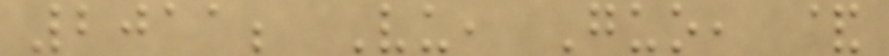2011; Vu, Guo, &
